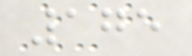175
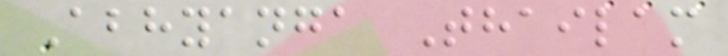Abhyanga Thailam
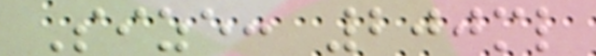Size: 200ml
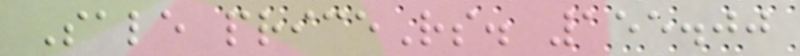Sale priceRs. 155.00
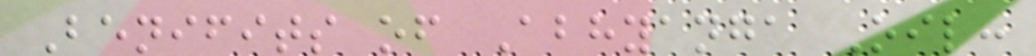Benifits of Abhyanga Oil:
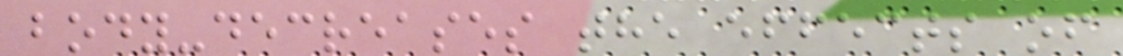body-decreases the effects of
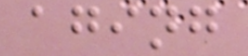aging
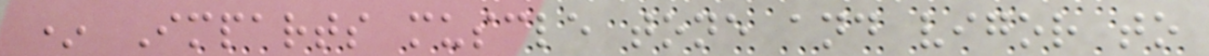* Imparts muscle tone and vigor to
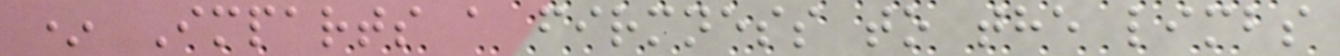* Imparts a firmness to the limbs
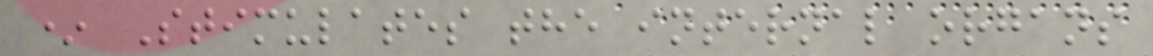* Stimulates the internal organs
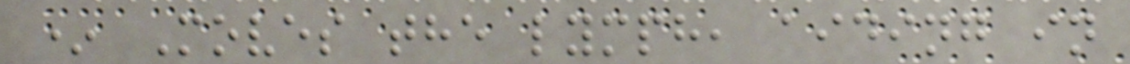* Moves the lymph, aiding in
